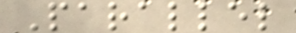Parallel
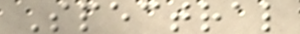Spectral
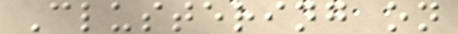Clustering on
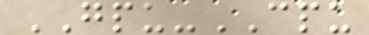GPU-CPU
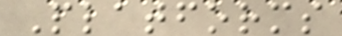Platforms
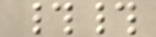##
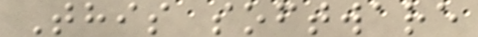This software
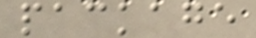package
